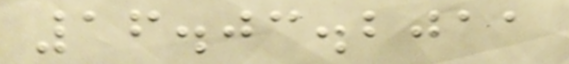16.03.2011
